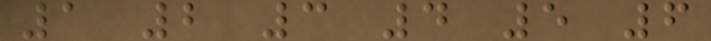1 2 3 4 5 6
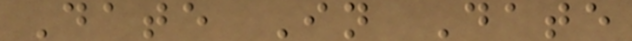Date In Date
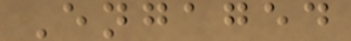Engaged
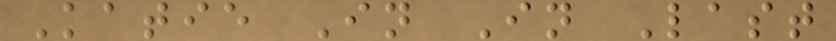Katie In In Last
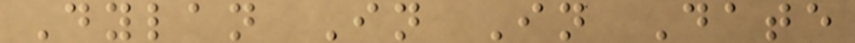Dylan In In Date
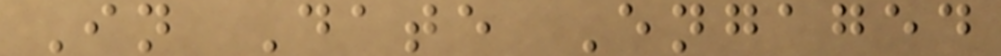In Date Engaged
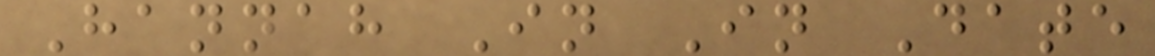Hannah In In Date
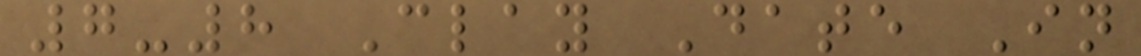7-8 Clay Date In
